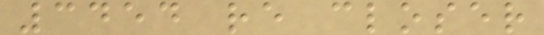3454 re closer
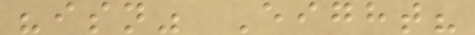"isn" Eight?
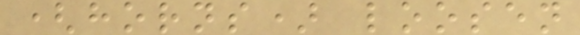(horns) loosen
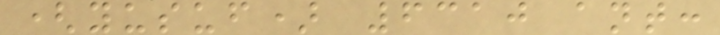(yusuf) 6310 ant:
